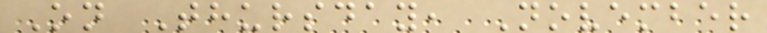On Thursday, November
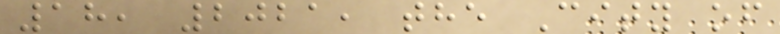18, 2021, the City of
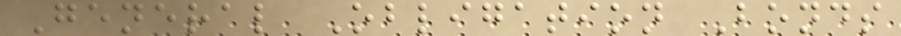General Obligation Bonds
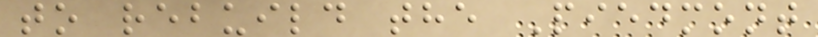to rebuild the Piedmont
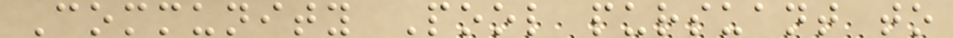Community Pool pursuant to
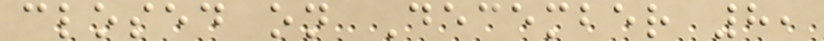closed on December 8,
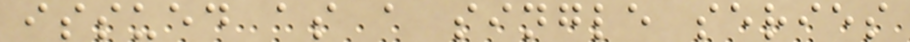issued as a single series
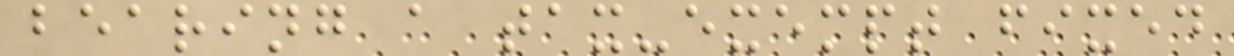bearing a tax-exempt fixed
